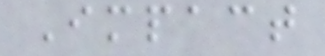Impact
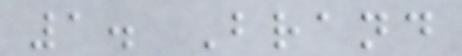1. Brand
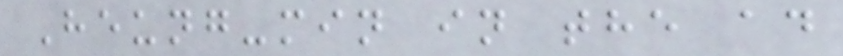Heung-min in the ad
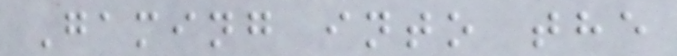Gaming into the
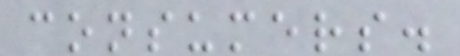consumers.
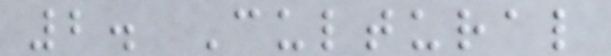2. Cultural
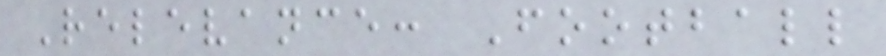Relevance: Football
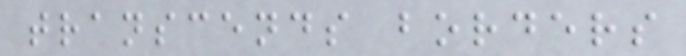transcends borders
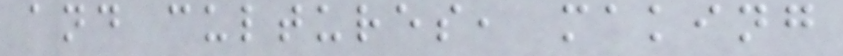and cultures, making
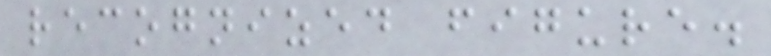recognized figure.
